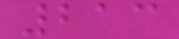213
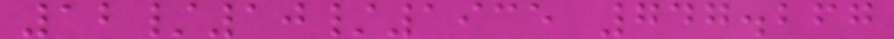12/10/1935 747.267
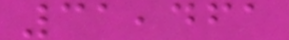31,461
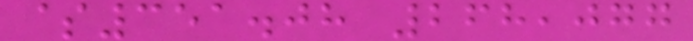$351.08 268,077
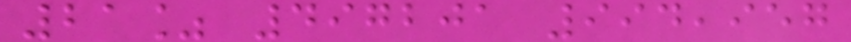21% 497201 994,957
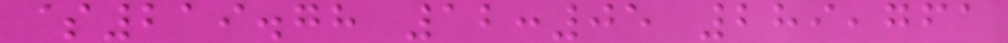$219.78 12:05 289,761
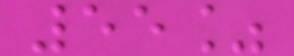55%
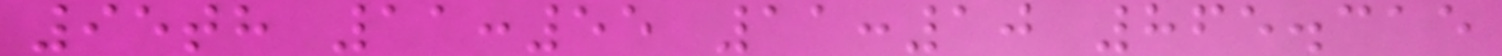95th 11:55 11:10 865.315
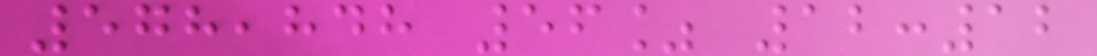578,848 56% 12:12
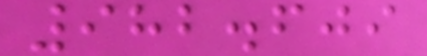982.609
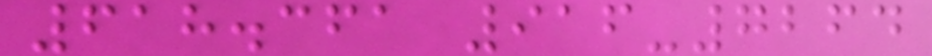618.361 916-7264
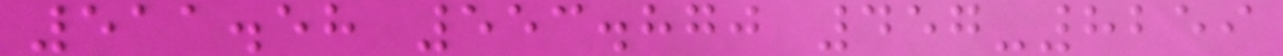511.58 553.870 457-8259
